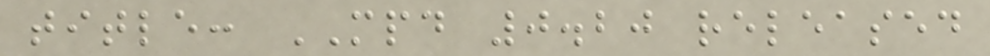title: MPD 0.20 released
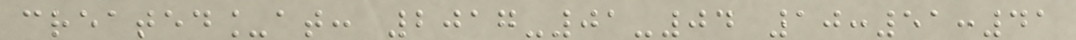created_at: 2017-01-04 10:51:41
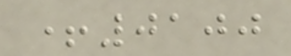+0100
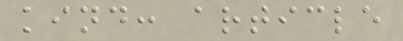kind: article
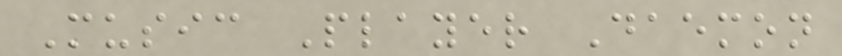Music Player Daemon
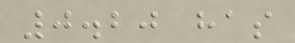0.20 has
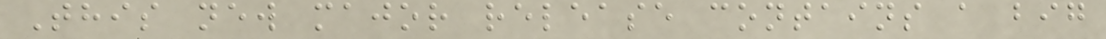This new major release contains a big
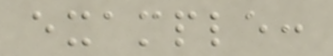example:
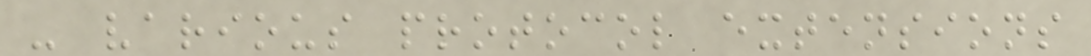- various protocol extensions
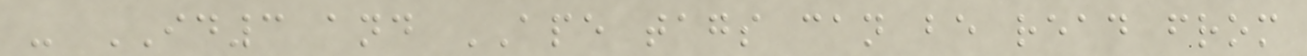- ID3 and APE tags can be read from
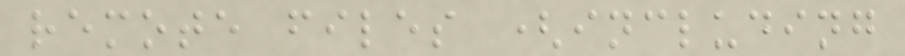remote files (including
